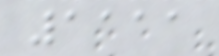1111
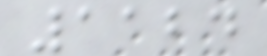1124
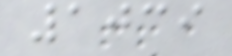1039
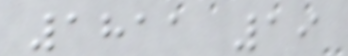1811 19
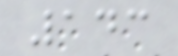143
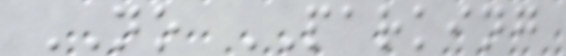NO PARKING
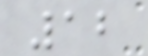12
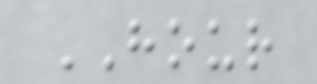HOUR
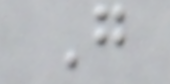G
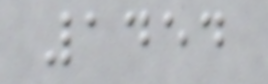1454
